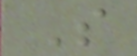S
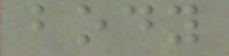body
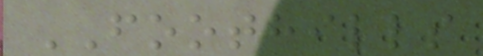FOOTHILLS
